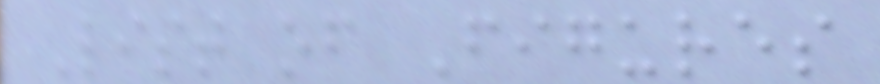List of Figures
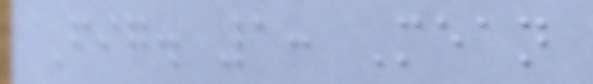Fig. 1: Mean
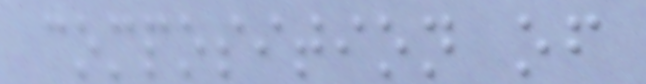composition of
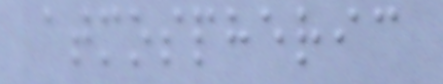atmospheric
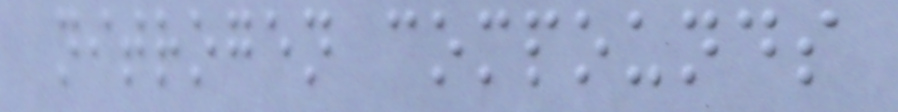nitrogen compounds
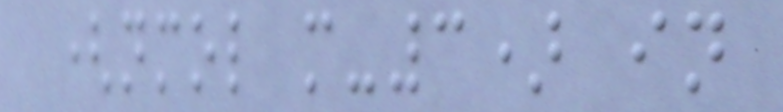(nmol m-3) in
